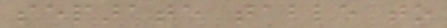separate table to
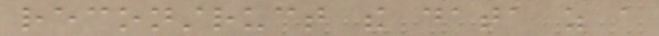reconstruct the data as a
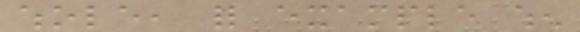whole, for example when
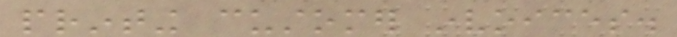printing customer invoices.
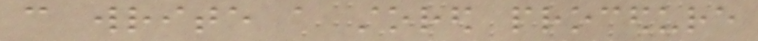can write a stored procedure
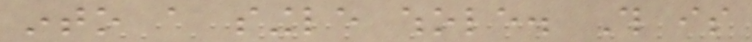into a single whole. This is
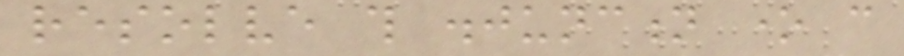resolve this disjunction one can
